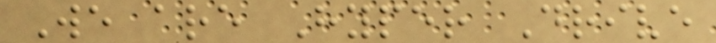We are Hyper Drive
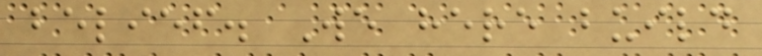belief. We here build
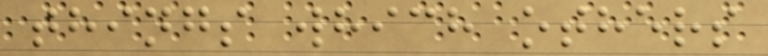things which others
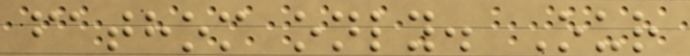fathom only. Our
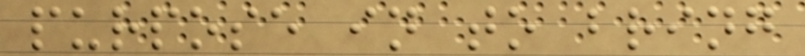purpose in to bring
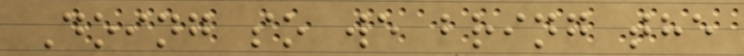Doing so we bring the
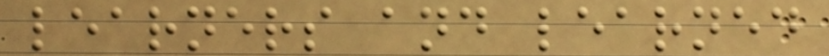learners and learned
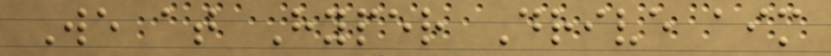We at Hyper Drive aim
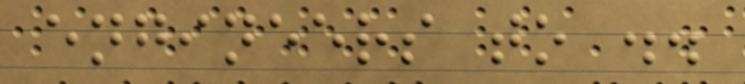engineers to ..
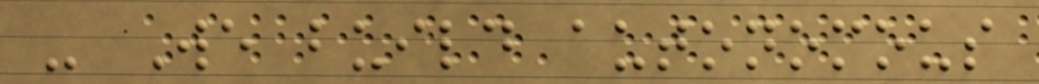- We build autonomous
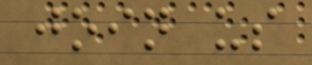join us
